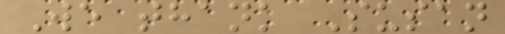We thank Susan
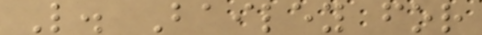L. Bailey for
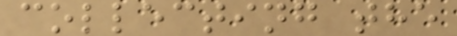collecting the
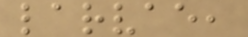larvae,
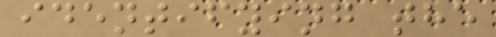identifying the
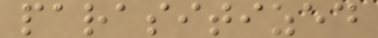parasitized
